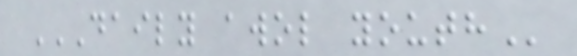DAILY AWOL YOUTH
